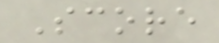Score
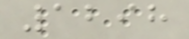1298
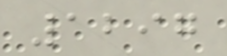1297
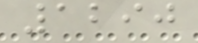1290
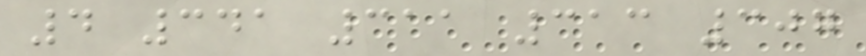4 341 311 313 307
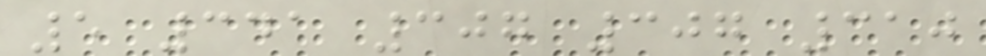5 341 307 307 310
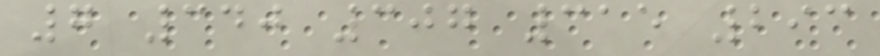7 340 307 315 293
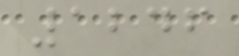1246
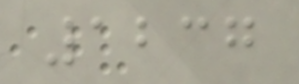1237
